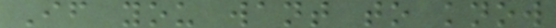If you want to know
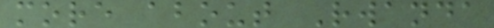more about Rwanda
